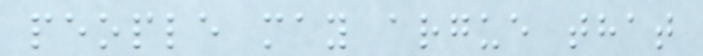people may argue that
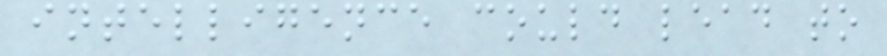intelligence could lead to
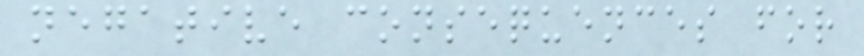negative consequences for
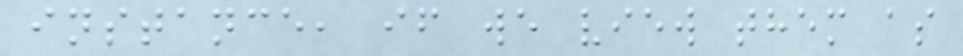instance, if we view them as
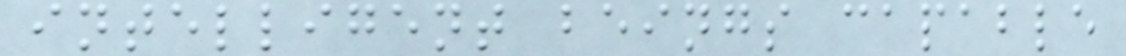intelligent beings capable
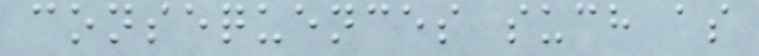consequences such as
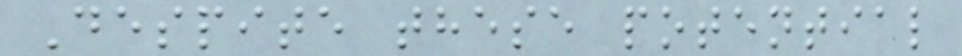Despite these potential
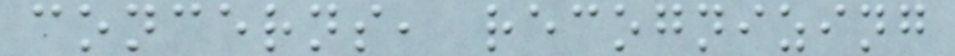concerns, recognizing
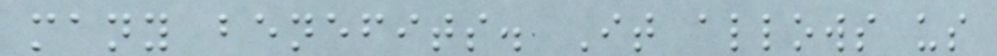many benefits. It allows us
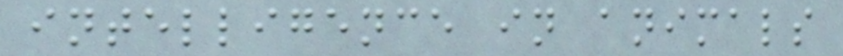intelligence in animals
